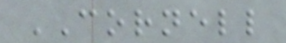CORNELL
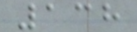138
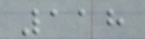118
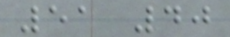51 40
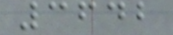3642
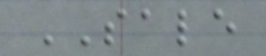SALE
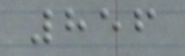856
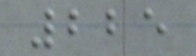225
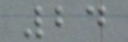24
